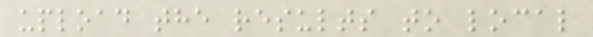upload the results to local
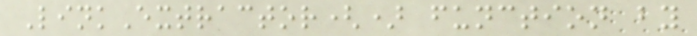LinkExtractor() function by
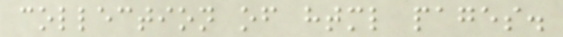collection of html pages.
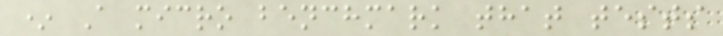* A micro benchmark that tests
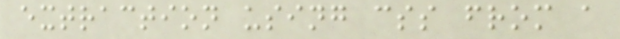extraction using css from a
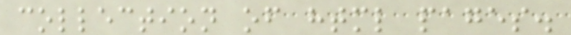collection of html pages.
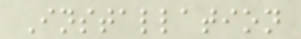Installation
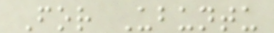For Ubuntu
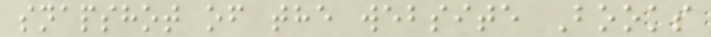snapshot of the website Books
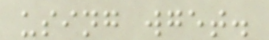using wget.
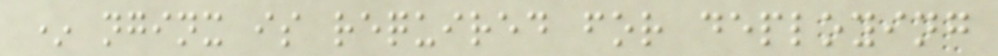* nginx is required for deploying
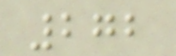272
